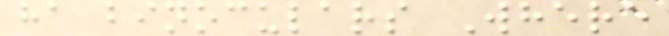ha binoculars Where
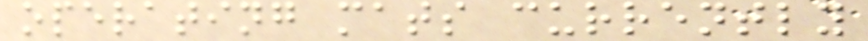operating mats currently
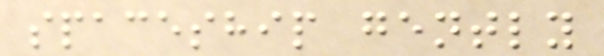spaceship gently
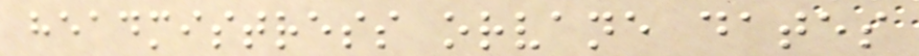headmistress orvane dates
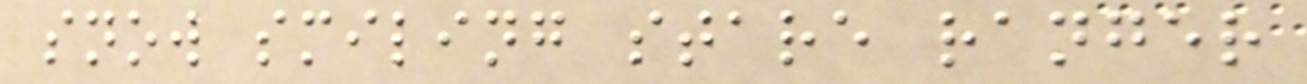snow smiling stare ranger
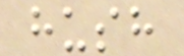hush
